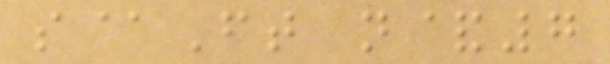s@Ft n&7
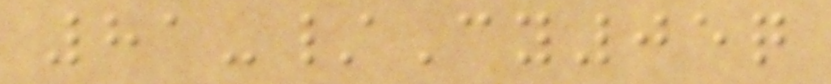81-/Cy05q
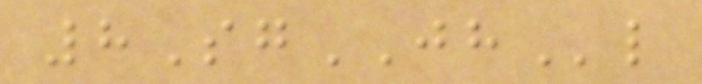8SgJHl
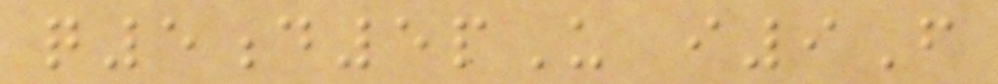q5d5pU i9F
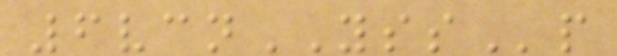6vcnYSSp
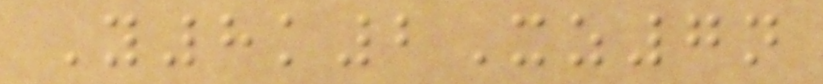Y8k2Xz7n
